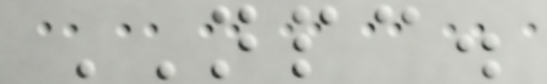NPC.
